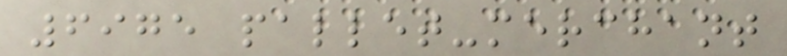6975 pallet-merchant
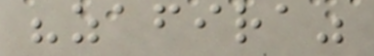"zafira"
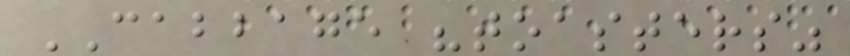CABBAGE "toasters"
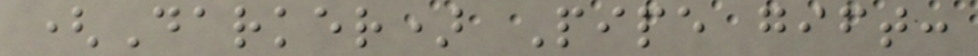(Darker) Pipe gift:
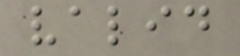valid
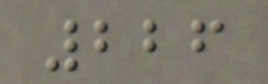226
